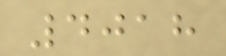4018
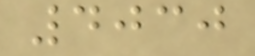4030
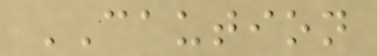CAUTION
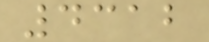4312
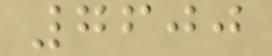7600
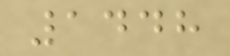1448
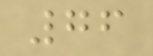76
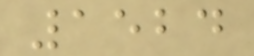1524
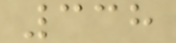338
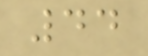44
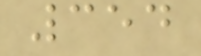354
